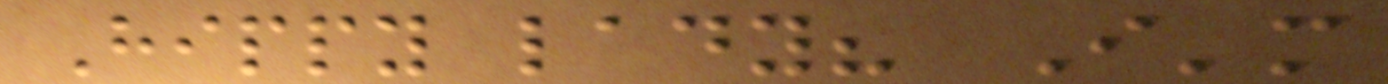Hippy lady? I'm
